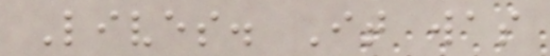Lives. It was
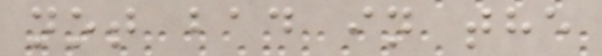not bad in the
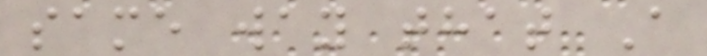same way that A
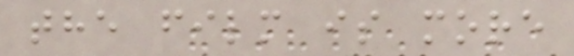the film is more
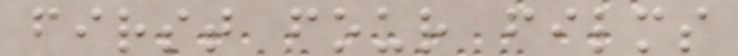first four films
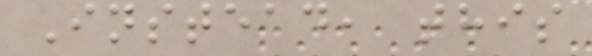Instead, this
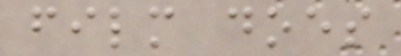film does
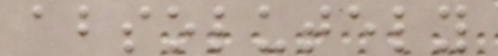absolutely
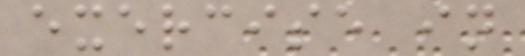exercise in
